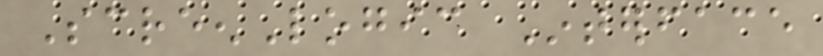ScreenLogic Interface
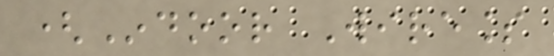(Indoor Wireless
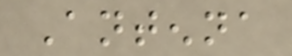Antenna
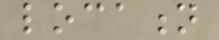location
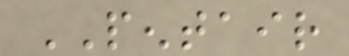PENTAIR
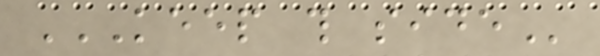KEEP THIS SIDE
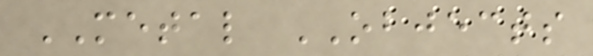METAL OBJECTS
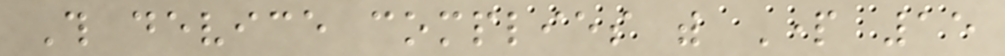This device complies with Part 15
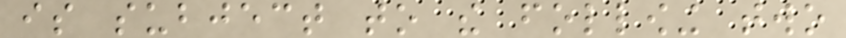is subject to the following two
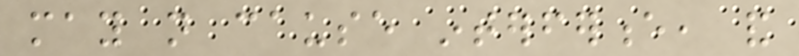may not cause interference, and
